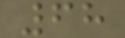68
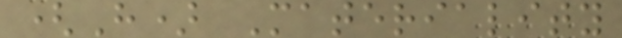(H) Materiality
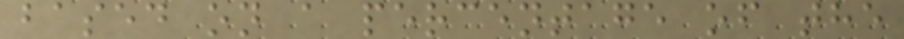based on a percentage of the
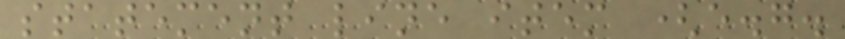statement line item (e.g.
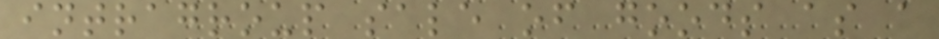intragroup sale of goods as a
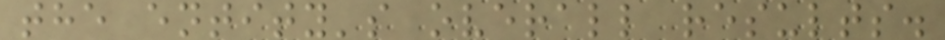the entity's overall results.
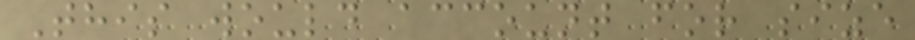This would account for size
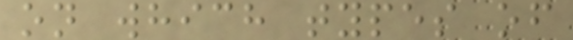on which types of
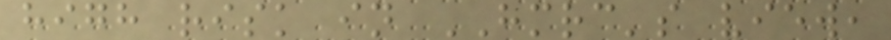high risk in HMRC's view,
